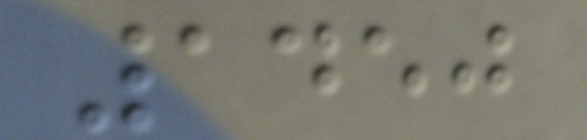1450
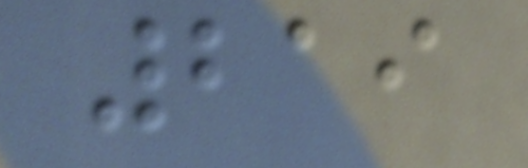219
